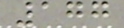177
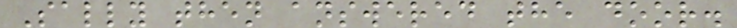Sally then answered the door.
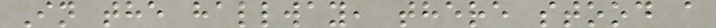In the hallway, there stood a
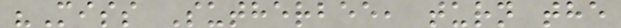"Miss Sutherbee, turn the
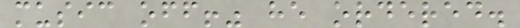music off!" he ordered.
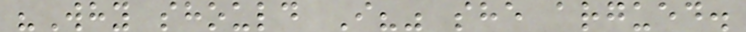"Why should I?" she argued.
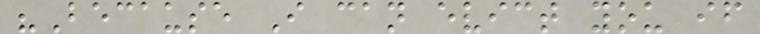"Because I can evict you if
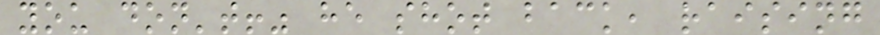you don't!" he shot back, raising
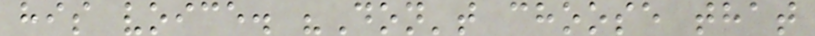his voice. "Don't choose that
